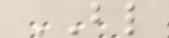BL
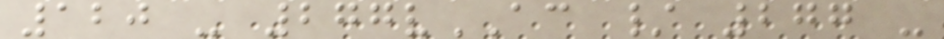120 - 277vAC / 277 -
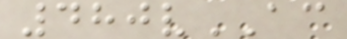480vAC
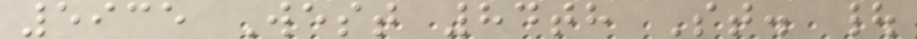5935 West 84th St. |
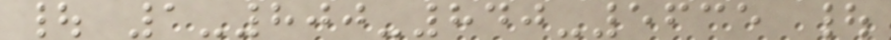| 1-800-840-5635 |
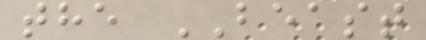the BEAST
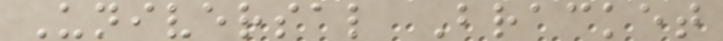Universal Bracket
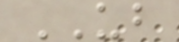UB
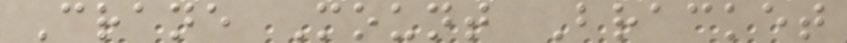Crane Mount Bracket
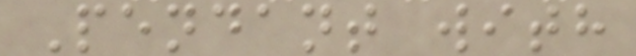Pendant with
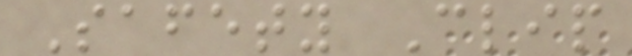Safety Clip
